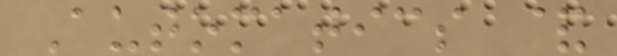Automatics &
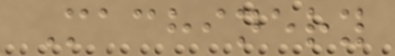Machinery
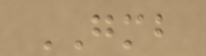GMB
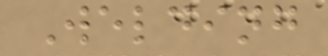Welding
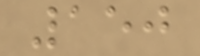150
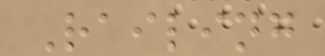Railing
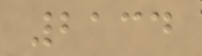2134
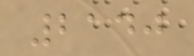2140
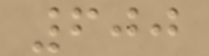600
